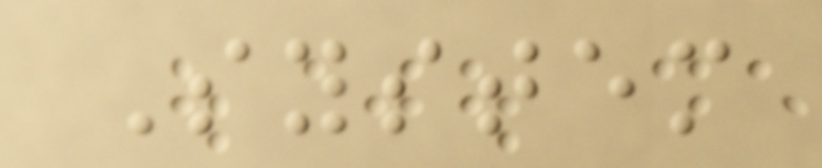System
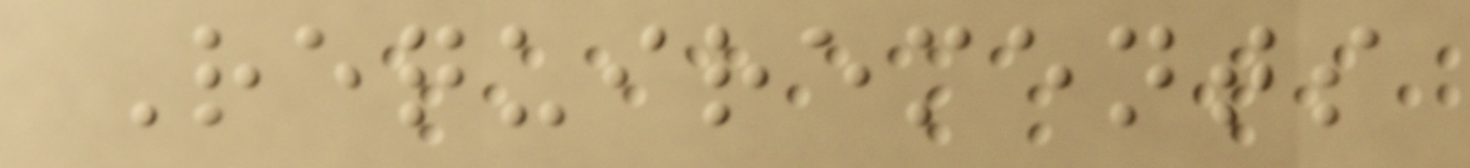Requirements
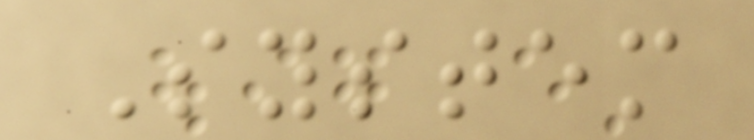System
